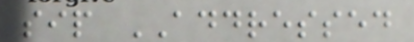sip ADDRESSED
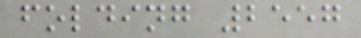folding 2557
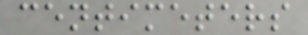centimeters
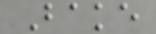Bake
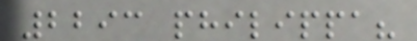2293 philippa?
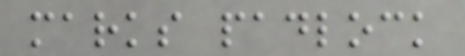marks padlock
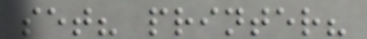set? printer?
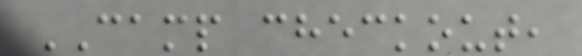CAMP checkout,
